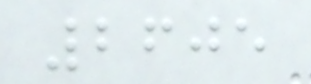2605
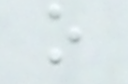o
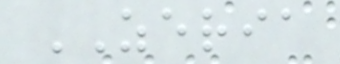ZERIA
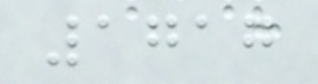1717
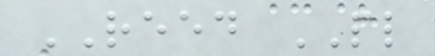REED PL
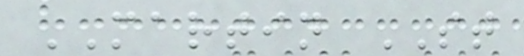MARTIN ST
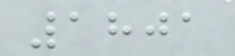1801
